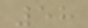58
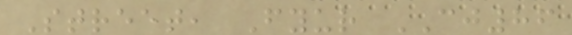Street, Fyur CJ86
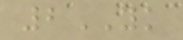2YK
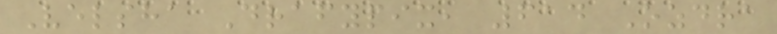Velsha Drafypix, 614 Ozdra
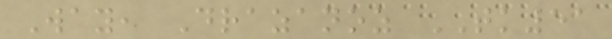Way, Drazanoz TK51
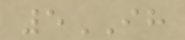5IH
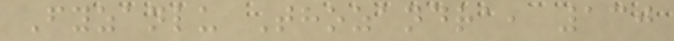Fyzanlu Thozandra, 130
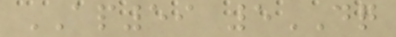AP59 5DQ
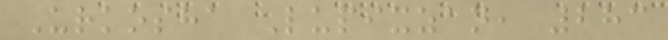Urkosha Lupixzan, 283
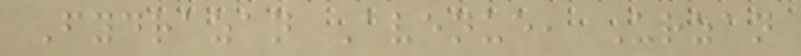Fydrazan Avenue, Urzan
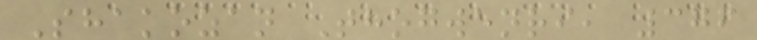Shakozan Thogwenri, 376
